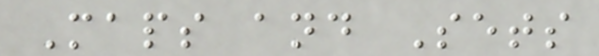Maps and Sets
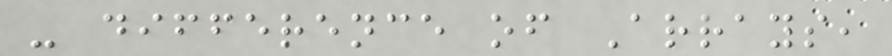- difference of Arrays,
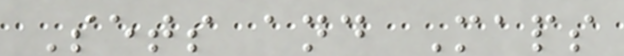Sets and Maps
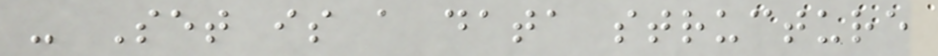- Set is a data structure
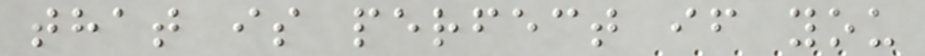that is perfect if you
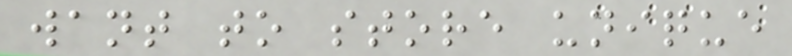want to store unique
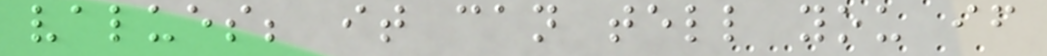values; it can tell you if
